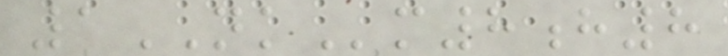1NKm8h8
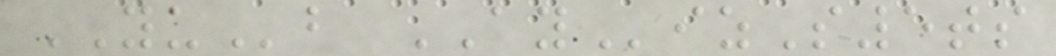YUb AYizS5ts
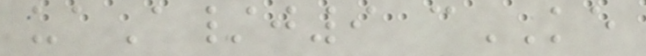uaA/j9 cKE
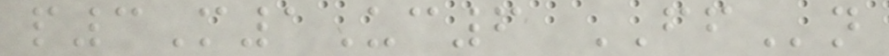p3M1Uc6 FFn
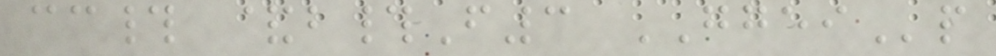cc# &b#F3 GGEIp
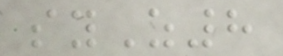syZ8
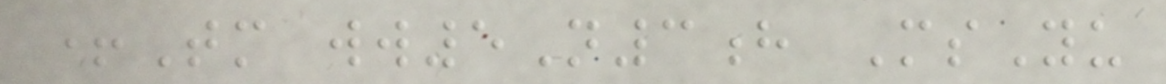+Tm ww5N3h MsYu
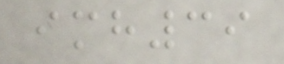imh39
